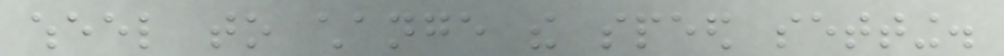wheel to change the speed setting.
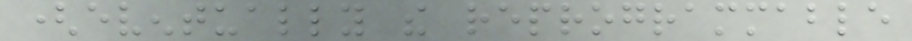(eventually the reprogrammable
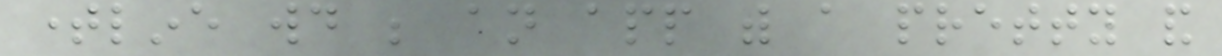timeline would be an app with a pretty and
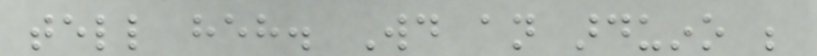tell heh. Would an arduino be
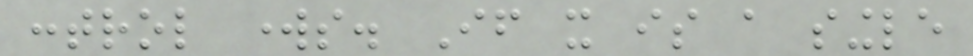control works. If it is a single
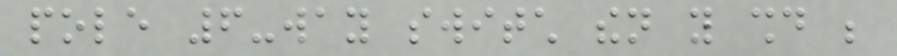pole 6-way switch then you should be
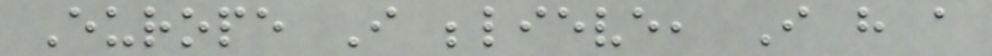Europe I believe, I have a
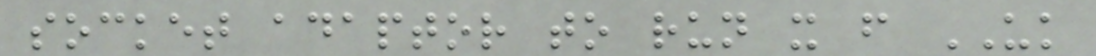socket adaptor to run it from UK
